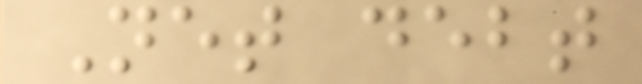Net debt
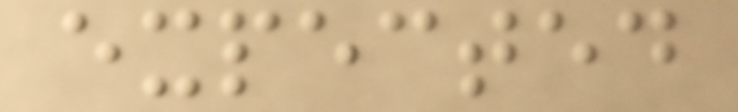expected
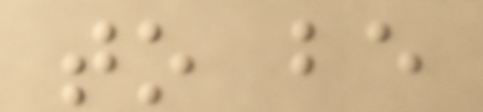to be
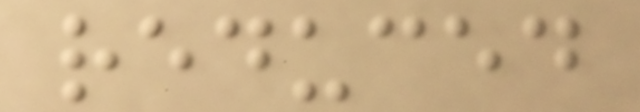reduced
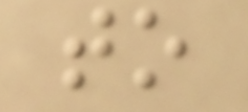to
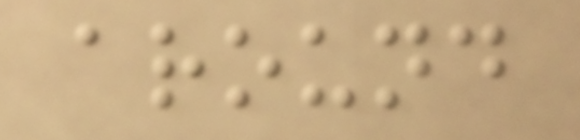around
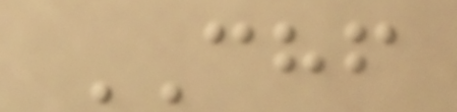CHF
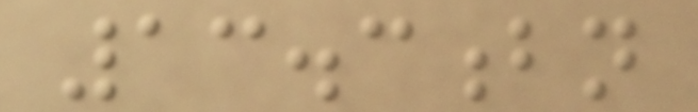13.3bn
